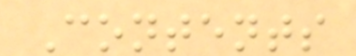Contents
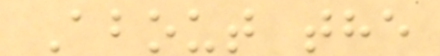About the
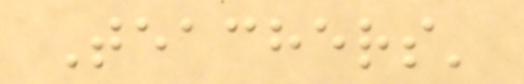Teachers'
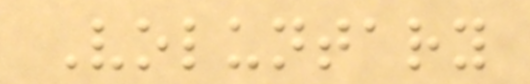Voluntary
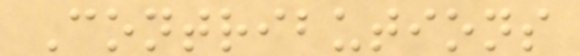Contributions
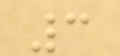3
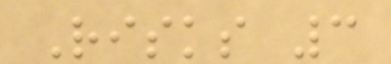Risks 3
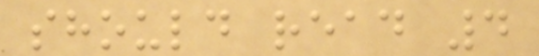should read 4
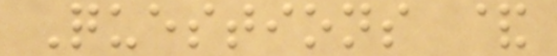Questions &
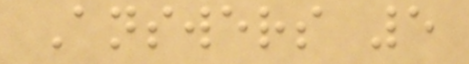Answers 5
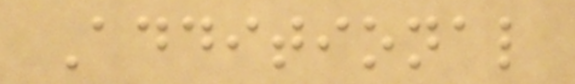Additional
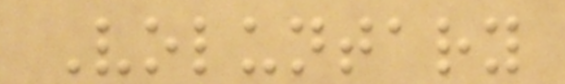Voluntary
